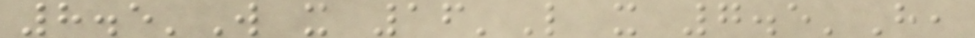8.5'W x 16'L x 7.5'H,
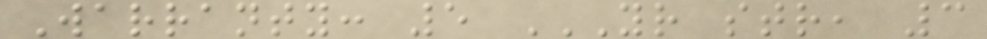Warranty: 5 YR STR, 3
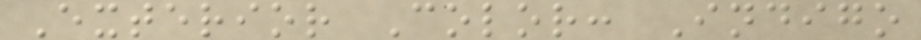Exterior Color: Indigo
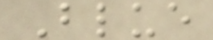Blue
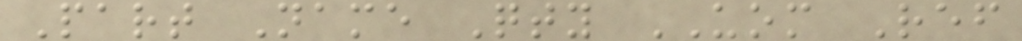Part Name Qty UOM Ref
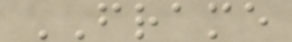FRAME
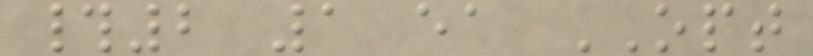#2 1 ea OPT
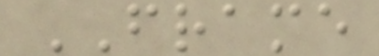FRAME
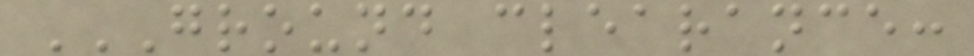GROUND CLEARANCE:
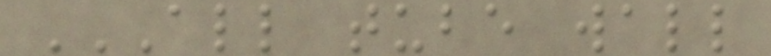ALL TUBE WALL
